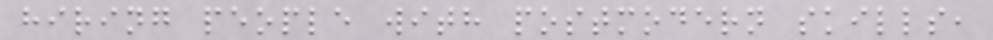hiring people with postmodern skills,
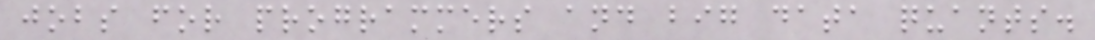jobs for programmers and big data quants.
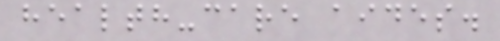health-care aides.
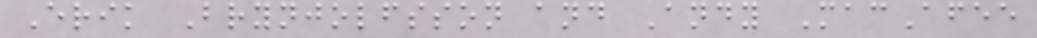Erik Brynjolfsson and Andy MacAfee
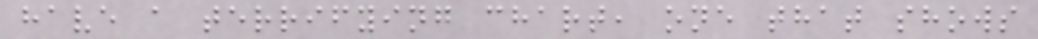have a terrifying chart, one that shows
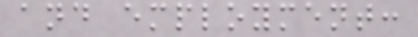and employment:
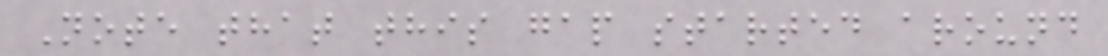Note that this gap started around
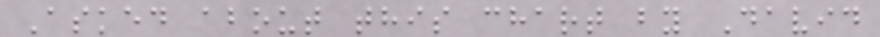Asked about this chart by David
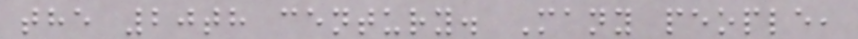the 20th century. Many people,
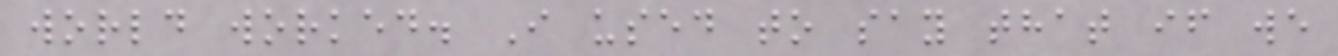world worked. I used to say that if we
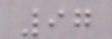97
